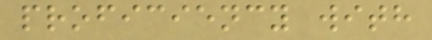proficiency with
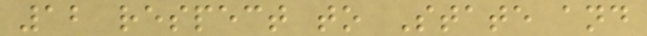12 respect to State and
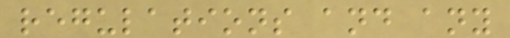regulations and any
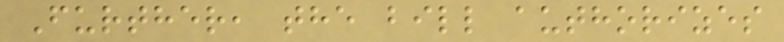Further, the bill authorizes
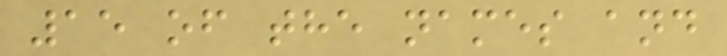15 of the names and
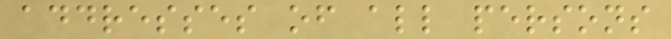addresses of all persons
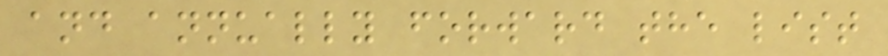and annually forward the list
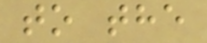to the
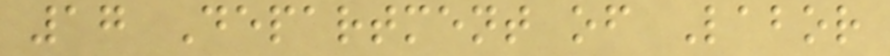17 Department of Labor
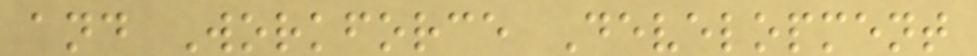and Workforce Development
